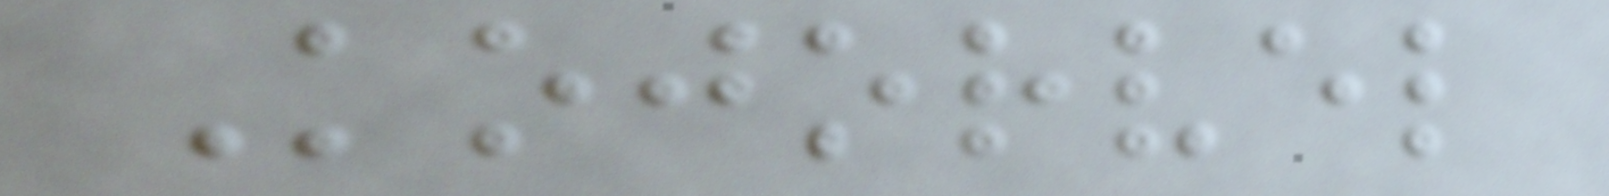Kojorvel
